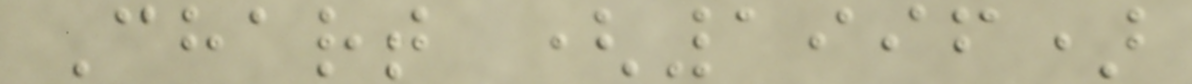Chart (1996)
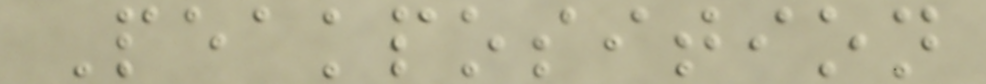Peakposition
